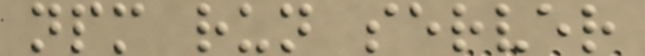npm run server
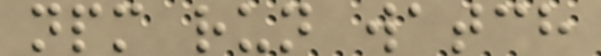npm run watch
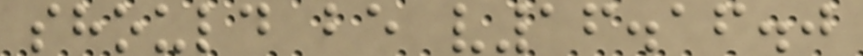should be v16.16.0
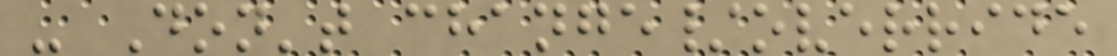- Don't change/override
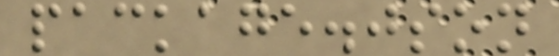package.json
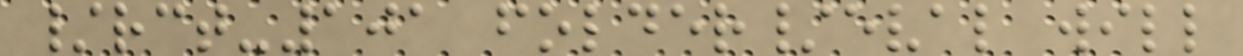/rct-101 folder/eval will
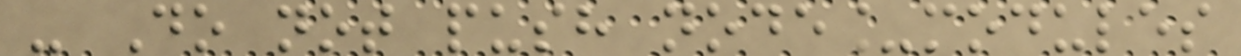- Do not push node_modules
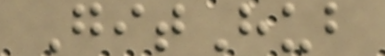GitHub
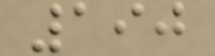190
